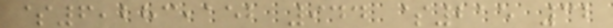$6,283,152 944 $215 32
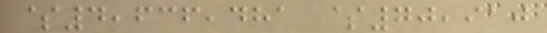$4,636,481 $70,910
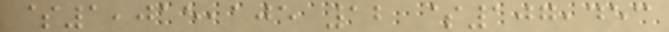$1,015,105 12 $107,453
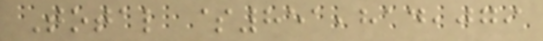Total $851,814,079
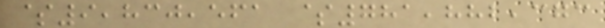$9,830,561 $781,882,373
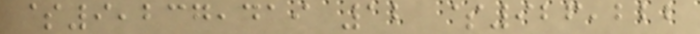$9,237,419 12 $926,222
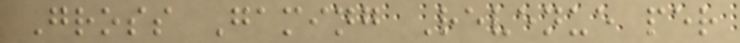Gross Gaming Revenue per
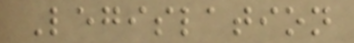Legislation
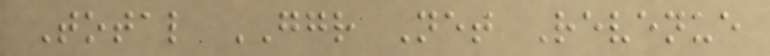Total GGR Net Revenue
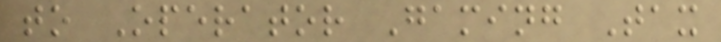to Operator Gaming Tax
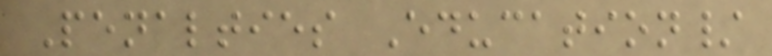Penalties Education/
